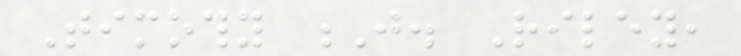Timothy J. Riley,
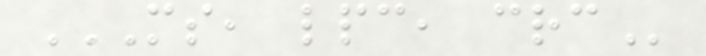MS, LPC, CRC
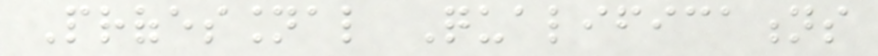Professional Qualifications
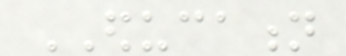EDUCATION
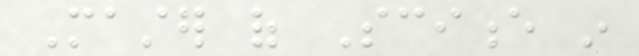Master of Science in
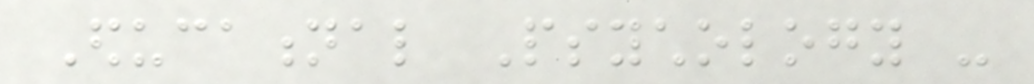Educational Psychology -
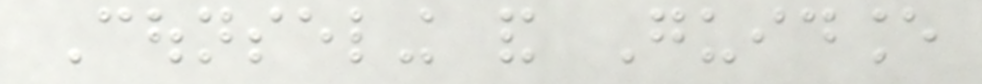Counseling and Guidance
